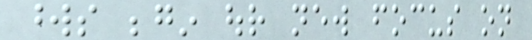words begin our new focus on
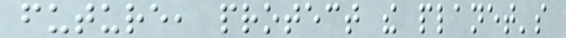future, protect the planet's
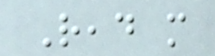Read more
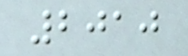2010
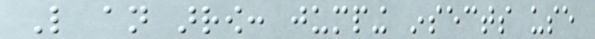Like an arrow: jumping insects use
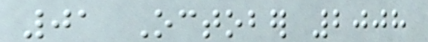01 October 2008
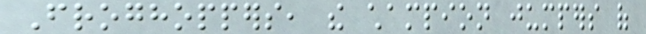Froghoppers, the champion jumpers of
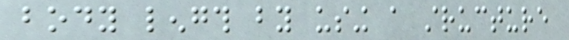body length by using a structure
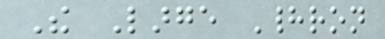The Large Hadron
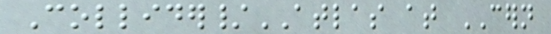Collider/ATLAS at CERN
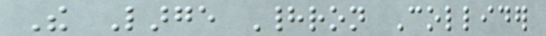The Large Hadron Collider
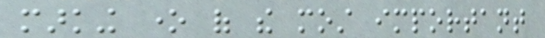marking one of the most important
